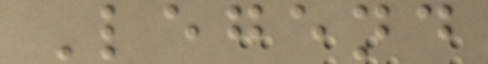Legend
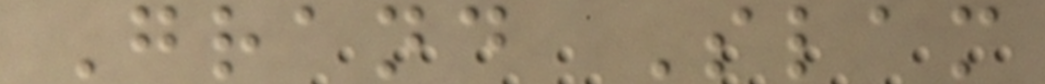Grand Slam
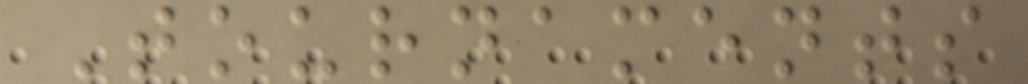Tournaments
